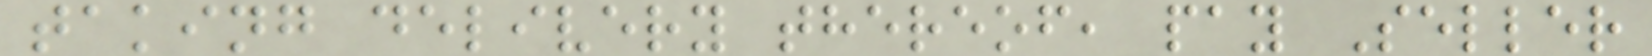taking delivery thereof, pay Seller
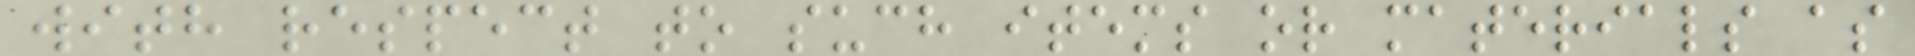with respect to such items or materials as
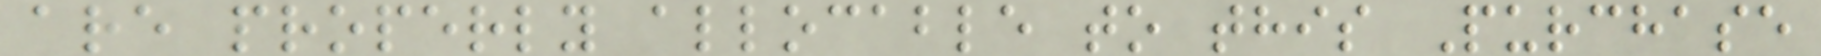are properly allocable to this Purchase
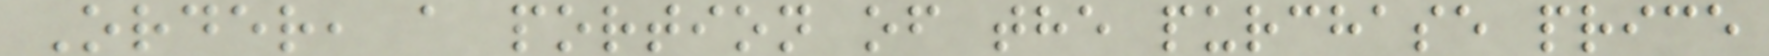Order, a portion of the purchase price
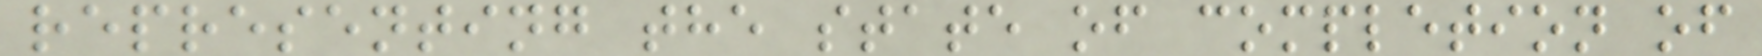representing the state of completion of
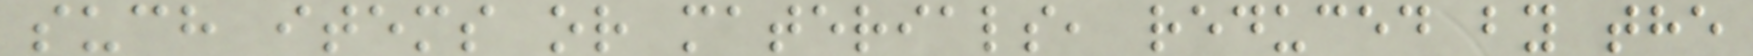such items or materials, reduced by the
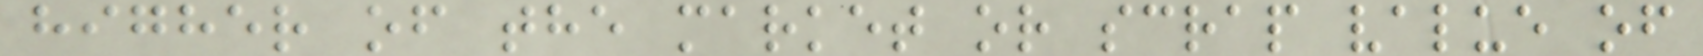higher of the market or scrap value of
